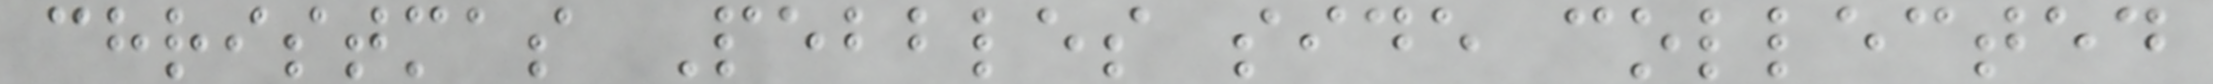christmas Pebbles side collected
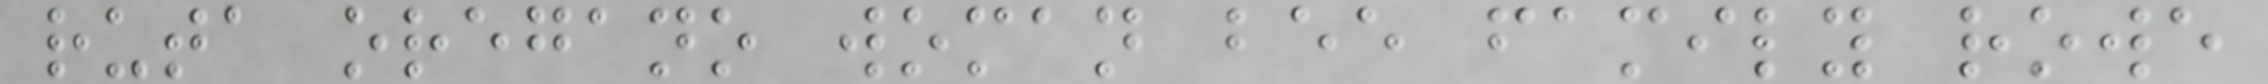ruta oregano woman bee family rowe
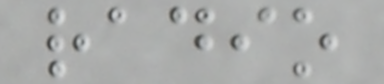radio
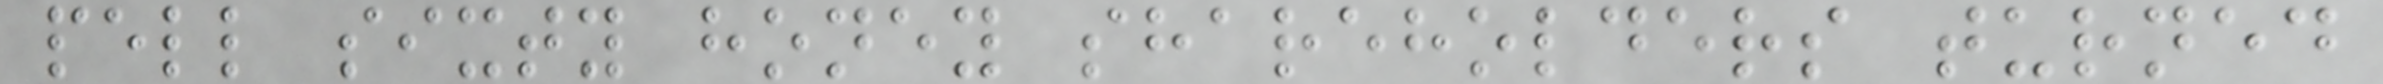pell sixty honey shareholders turned
